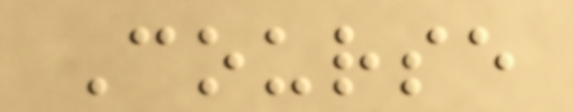Course
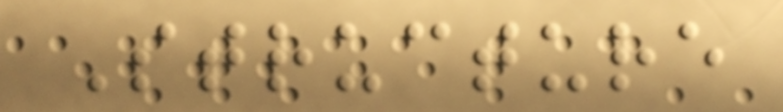Structure
